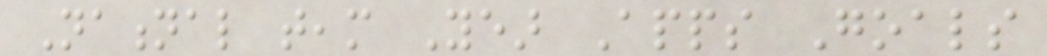National team Year Apps Goals
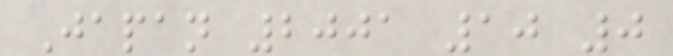Japan 2001 10 0
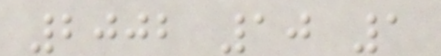2002 10 1
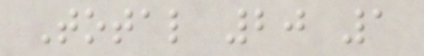Total 20 1
